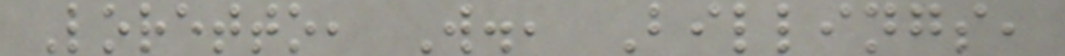Loretto, W., Billings,
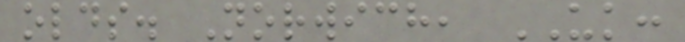olds. Norwich, UK:
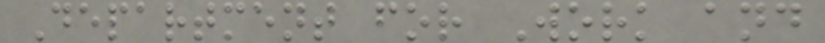Department for Work and
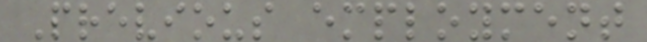Previous employment
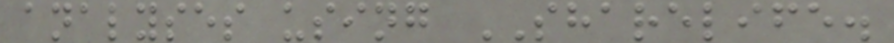analyses using SHARELIFE.
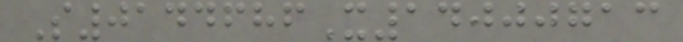S0144686X14000713
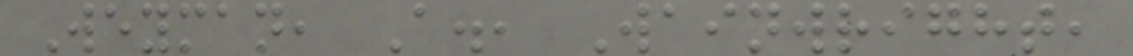Weyman, A., Wainwright,
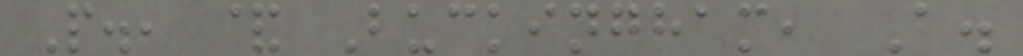P., & Buckingham, A.
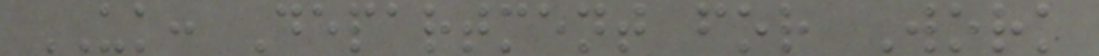UK: Department for Work
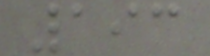193
